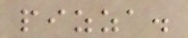pizza.
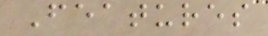Features
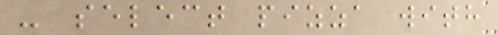- select pizza with
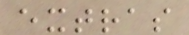extras
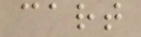cart
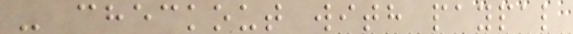- checkout with paypal
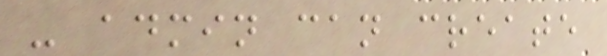- admin can create
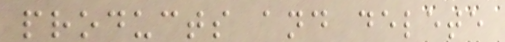products and delete
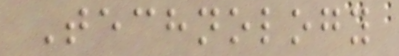Technology
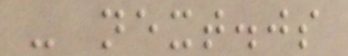- next.js
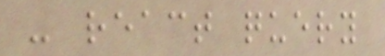- react query
